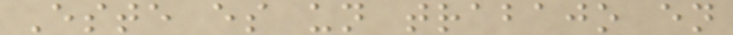Este es un trabajo en
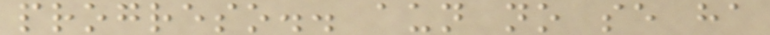progreso.. aun no se ha
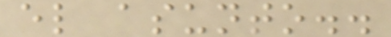el asunto..
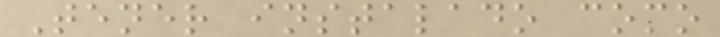Tener instalado como
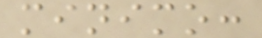minimo:
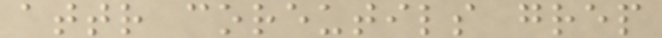attr coreutils grep
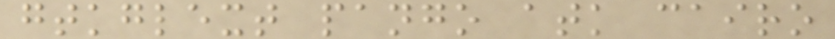gtkglext pango atk cairo
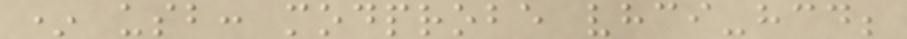* usb: modprobe vhci-hcd;
